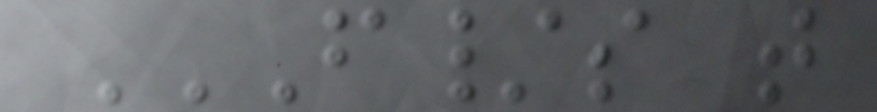F/S T
